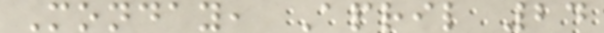Monday, April 24
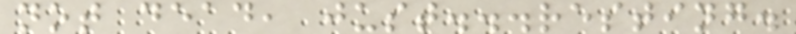not dead, just...resting.
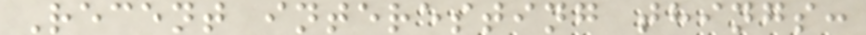Recent interesting things:
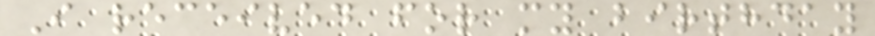I received for my birthday
